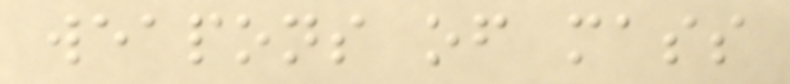weapons of mass
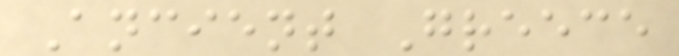Ancient Greece
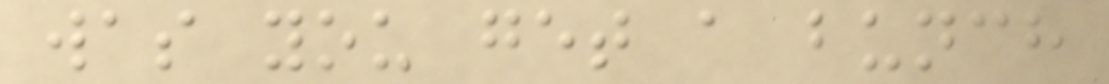was you get a bunch
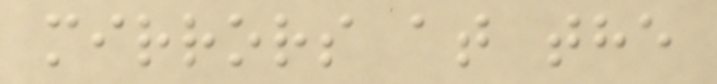mirrors at the
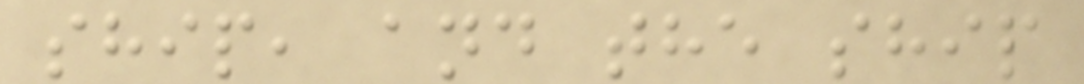ship, and the ship
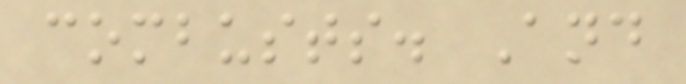combusts. And
